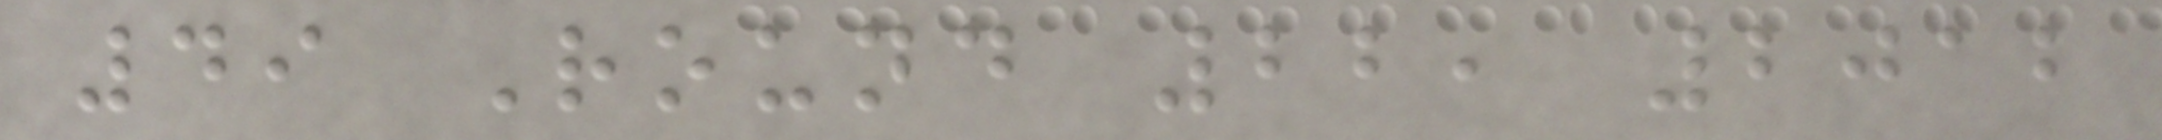49 Round 22, 2012
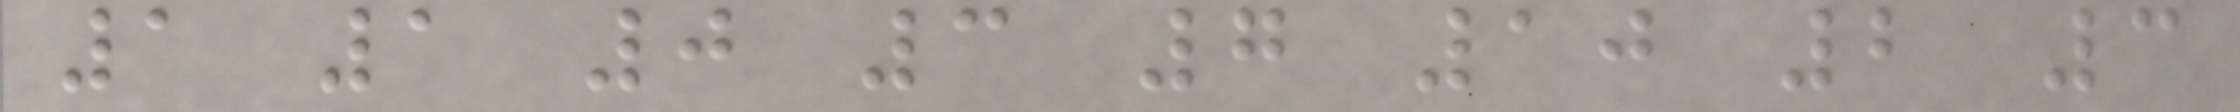1 1 0 3 7 10 2 3
